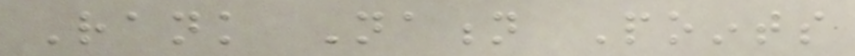Rank Nation Points
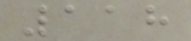118
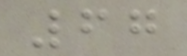67
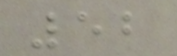52
